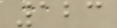123
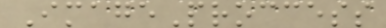ImageProccess
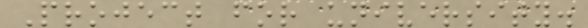Project for university.
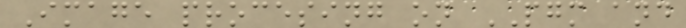Image procesing on PGM and
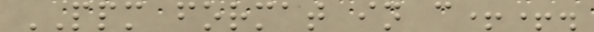PPM format in c++.
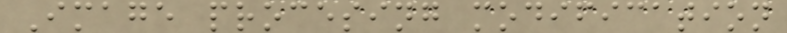Image procesing modification
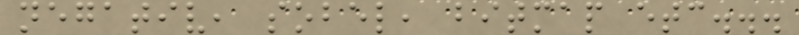negativ, sobel, bitmap etc...
